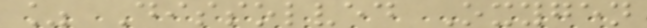% Dissolved Oxygen
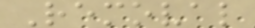Removal
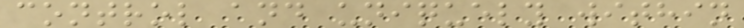control and uniquely within
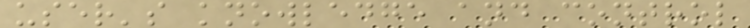user's knowledge and control
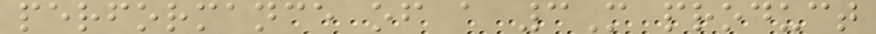performance of a 3M product
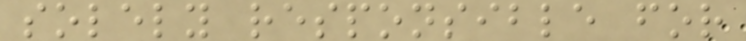solely responsible for
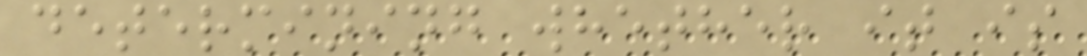determining whether it is
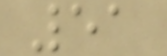51
